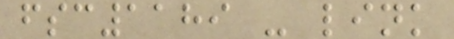fsc1189 - link
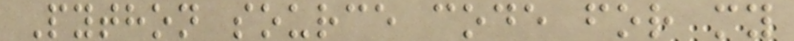Python source code for my
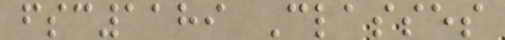fsc1189 Classes
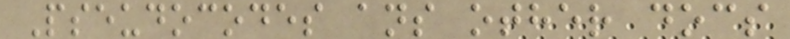Pseudocodes ans other docs
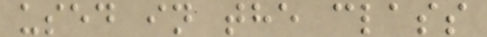used in the class
